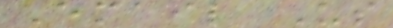Email Us
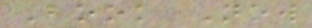Book Now
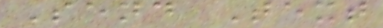Send Text
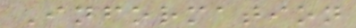Information
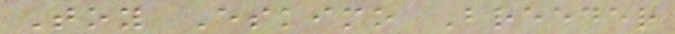Toy Eskimo Breeder
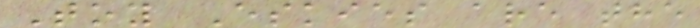Toy Eskies are the
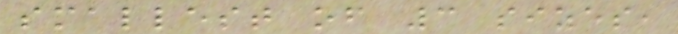smallest of 3 sizes,
